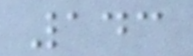143
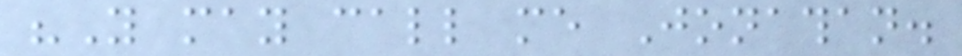"You may call me Jonathan.
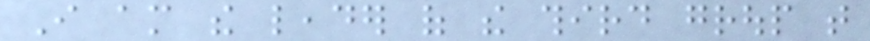I am the leader of the third group that
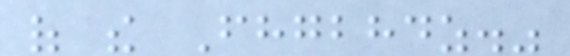of the Fhgbhdz."
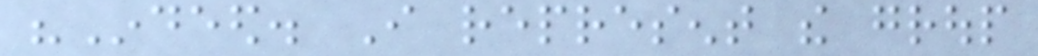"Indeed. I represent the group
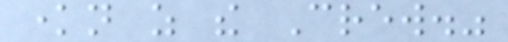known as the Crew."
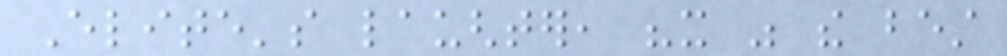Elite's laughter, "it was the best
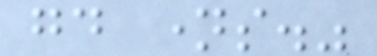good names."
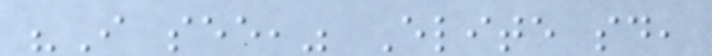"I see," Elite said,
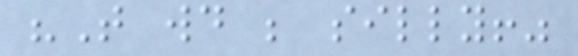"That would be silly!"
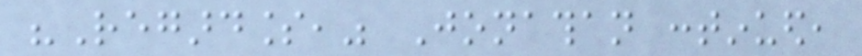"Regardless," Jonathan continued,
